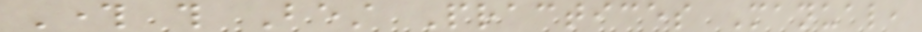Through this Best Practices Manual,
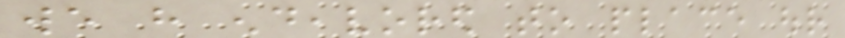we have endeavored to place our
